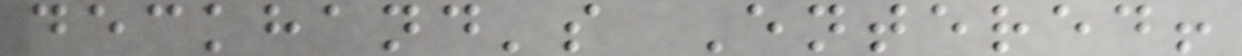deckhand's Entered!
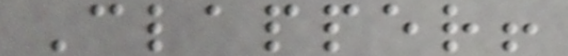Clapper!
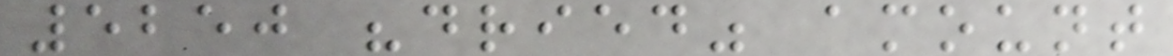5250 "dried" amount
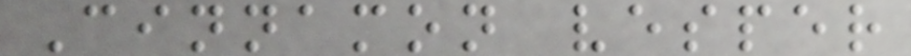Cinnamon vesper
